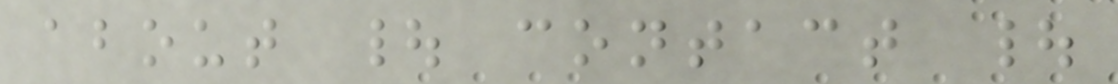about | contact |
